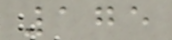175
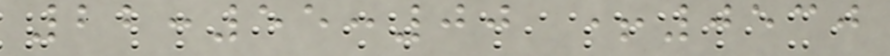22:55:00 +0530
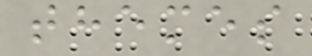themes
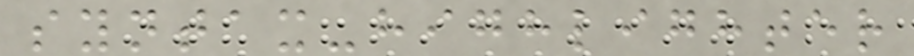syntax-highlighter
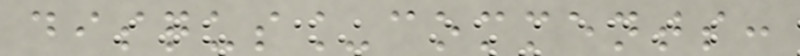disqus_comments:
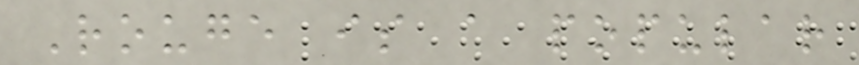Rouge is a popular
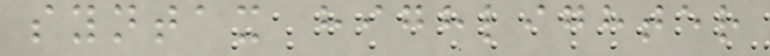syntax highlighter
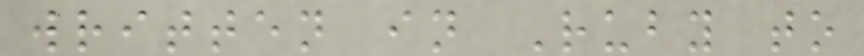written in Ruby to
